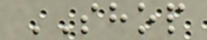SHOP
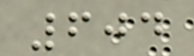604
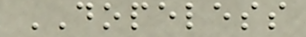DOPELESS
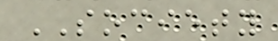SOCIETY
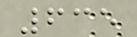635
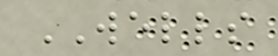WELLS
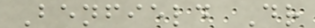Benfield Dr
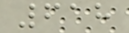618
